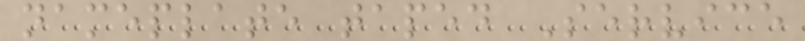nameplate taped Service
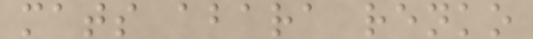mats abara renko
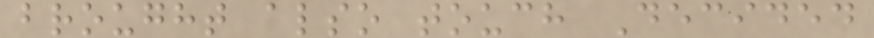brought also touch Decided
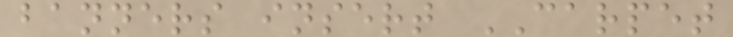banners insert CARPET
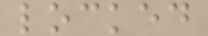locked
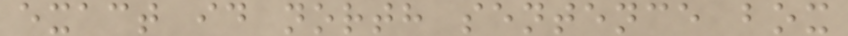exact id north sentence box
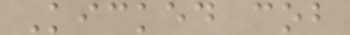Kicked cob
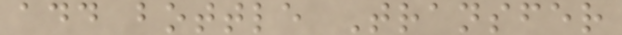add bottle Transfer
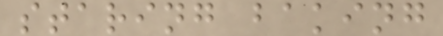staring baking
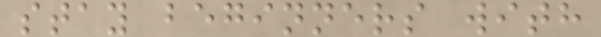stay beginners with
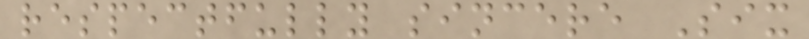respectfully sincere Six
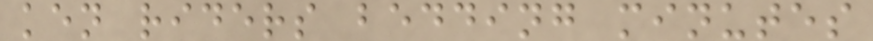ken riders bedding minutes
